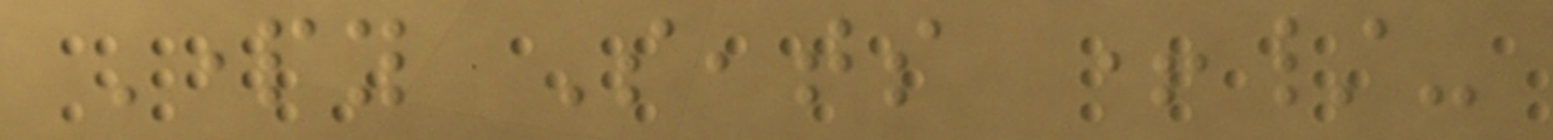Party Seats +/-
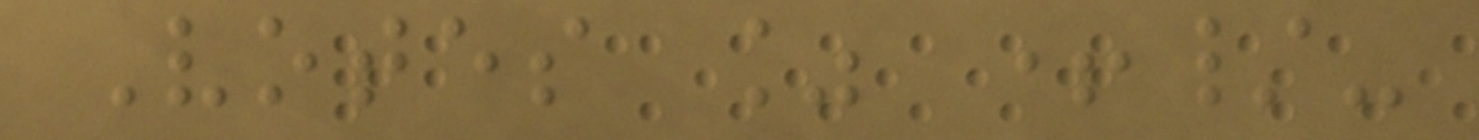Votes % +/-
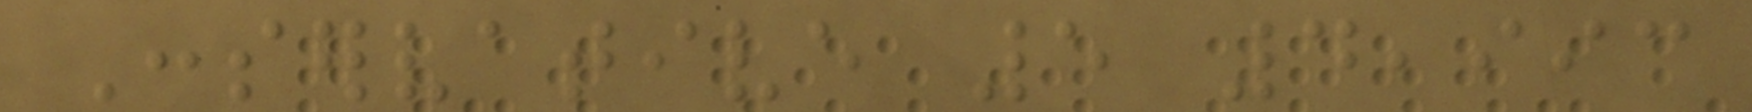Conservative 5 4,993
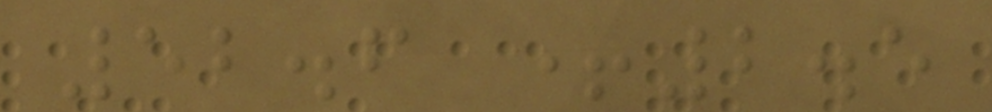52.6 +2.5
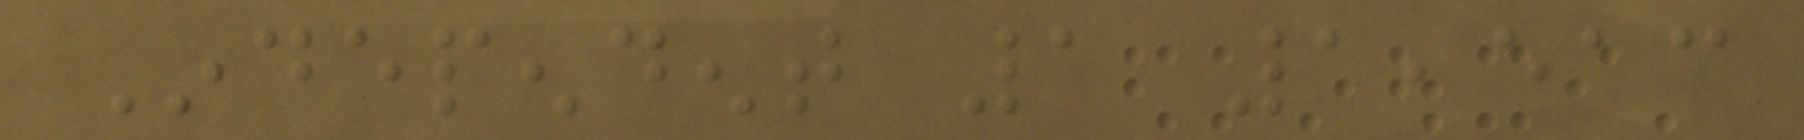Independent 1 1,513
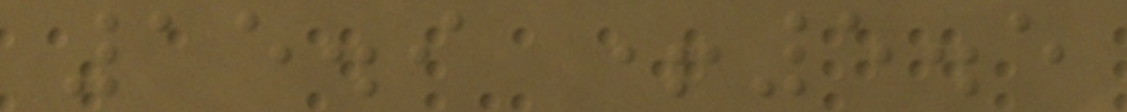15.9 +5.5
